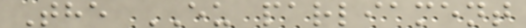The EU parliament
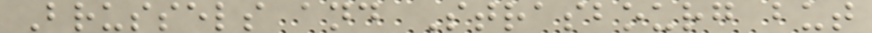Brussels and Strasbourg but
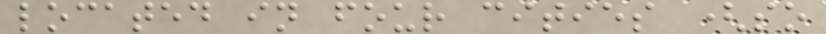located in four cities (so
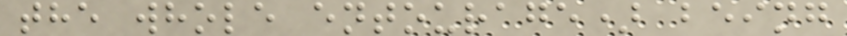the whole entourage) being
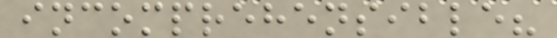incomprehensible?
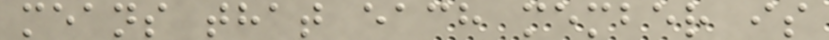means that each member is
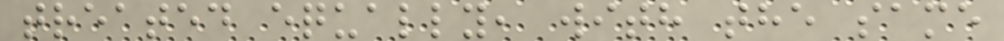treated equally, with the same
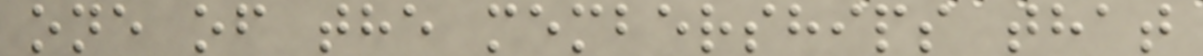one of the memberships that
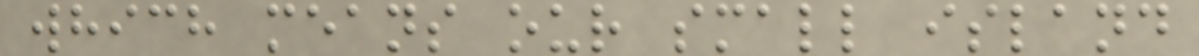which means our small island
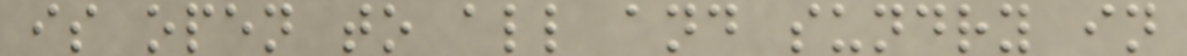is open to all and sundry in
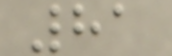81
